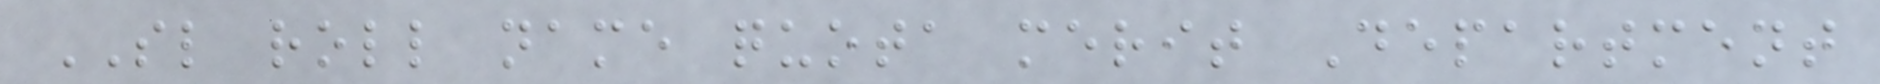SL roll name quota merit Department
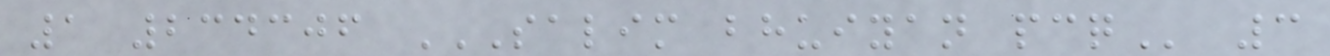1 234306 SALIM BHUIYAN PCQ 3
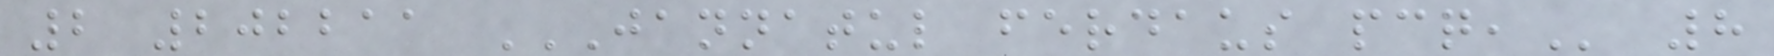2 202211 JANNATUL FERDAUS PCQ, 8
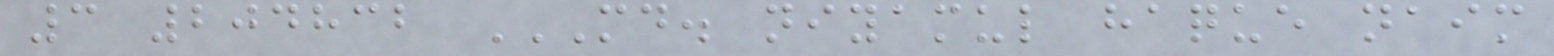3 204832 MD. NIYAMUL HAQUE NAIM
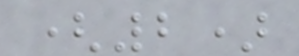(2)
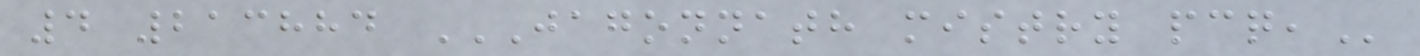4 213884 JAGONNATH MISTRY PCQ,
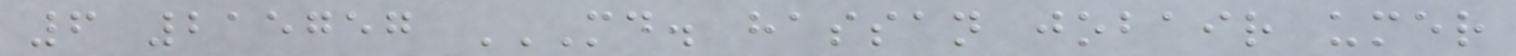6 215757 MD. HASSAN JOBAIR UMER
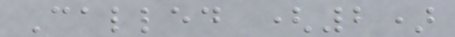Called (2)
